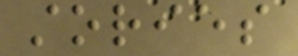stories
